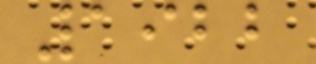1922
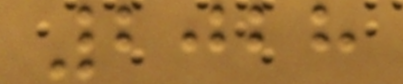2028
